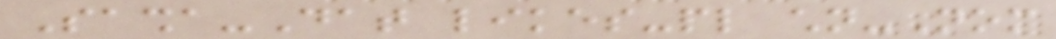Sasha-Dat likes-pl children-Nom
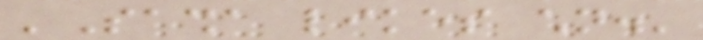'Sasha likes children.'
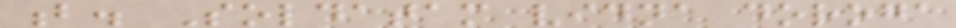b. Soldatam vidna doroga
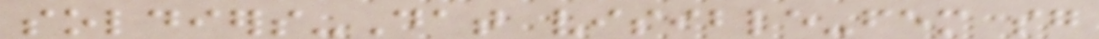soldiers-Dat visible-fem sg
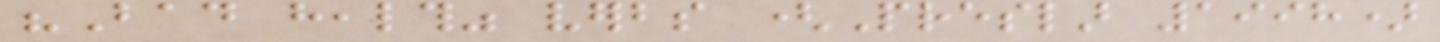"Bad health" verbs (Preslar 1998)
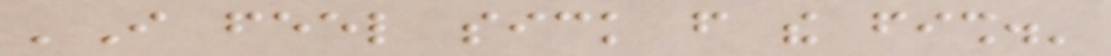'I feel sick from the fish.'
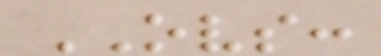OVS:
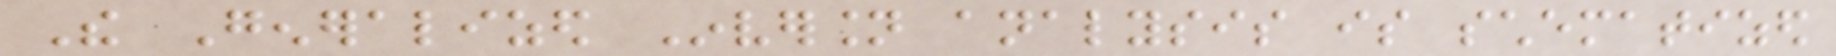The Generalized Inversion analysis is schematized
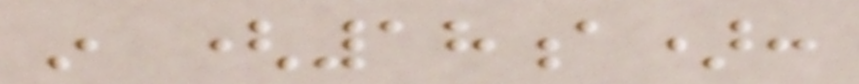in (18a):
